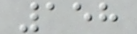158
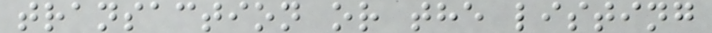transaction or the listing
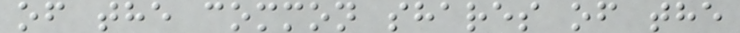of the common shares of the
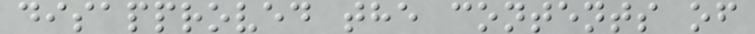disapproved the contents of
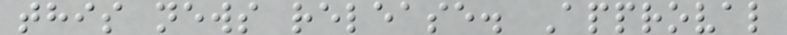this news release. Approval
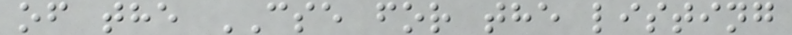of the CSE for the listing
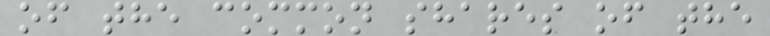of the common shares of the
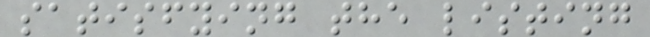satisfying the listing
